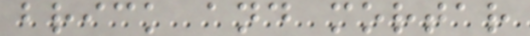brick and mortar
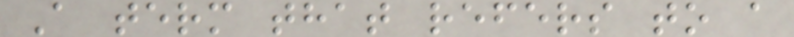A term that refers to a
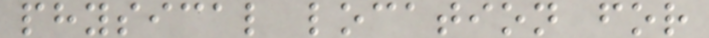physical location for
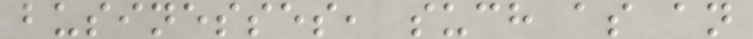businesses, such as an
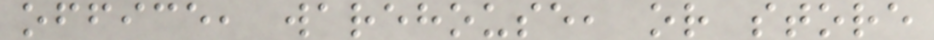office, warehouse, or store
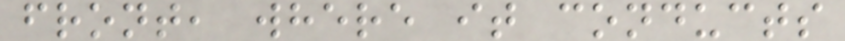front, where it conducts
